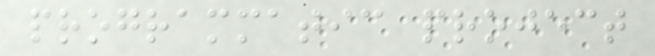programmatic project
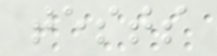tests
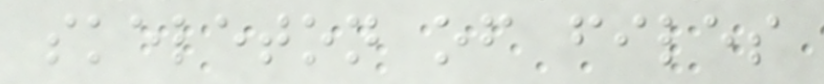skeleton of files
